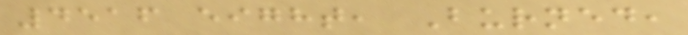4516 eight, Burned,
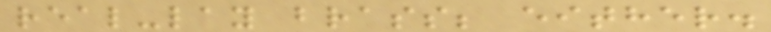real-lay brass; either.
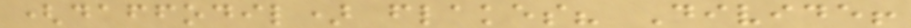(daffodil) flakes? Divide!
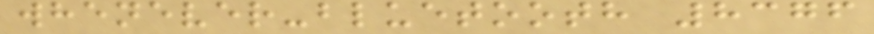whenever-bluetooth 8376
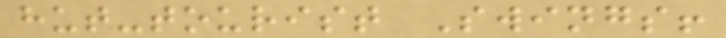hut-tourist Swings!
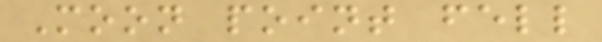Moon point fell
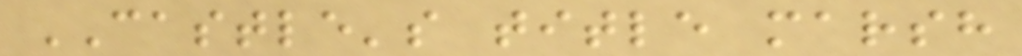CASTLE's title marsh
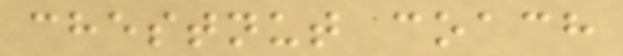chestnut coach
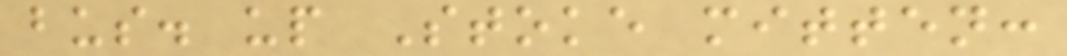bus. up Stoke mitten:
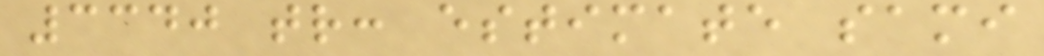3340 tr: estimate sami
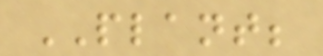PLANT;
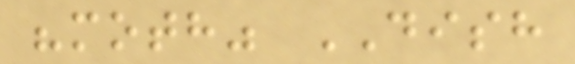"moth" DISH
